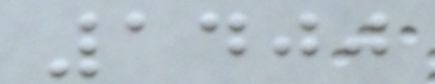1400
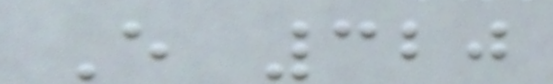E 320
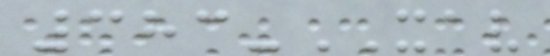383-XAV
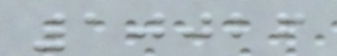10026
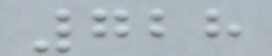728
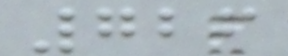726
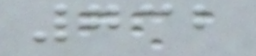732
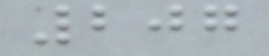207
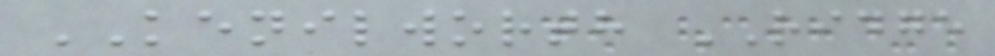KENILWORTH RIDGE
